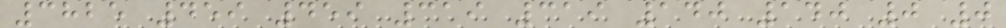3825 459 459 319 319 140 140 0 0
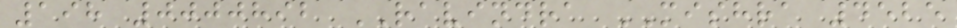198 0000892 RAVINDRA MISHRA 4525
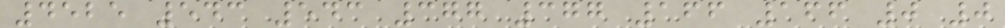4525 543 543 377 377 166 166 0 0
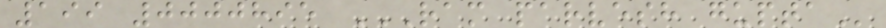199 0000895 RAM PARVESH GUPTA
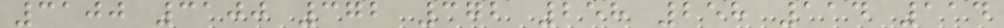3100 3100 372 372 258 258 114 114
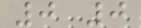0 0
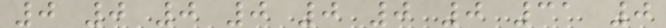0 0 0 0 0 0 0 31 0
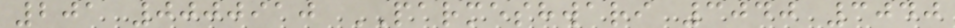201 0000910 PARMESHWARI 3040 3040
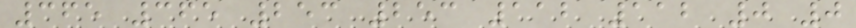365 365 253 253 112 112 0 0
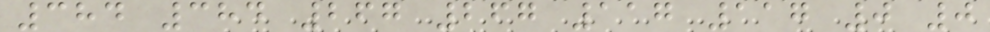384 384 267 267 117 117 0 0
